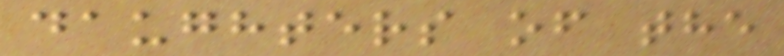daughters of the
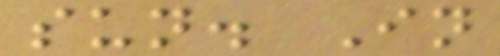sun. In
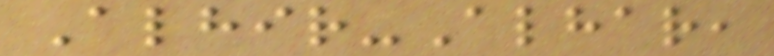Alhir-Alhar,
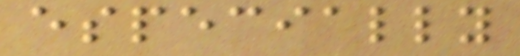especially
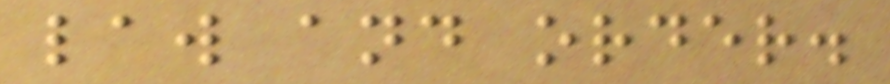law and order.
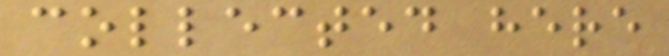collected here
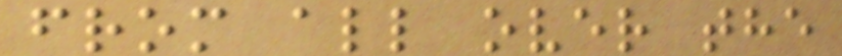from all over the
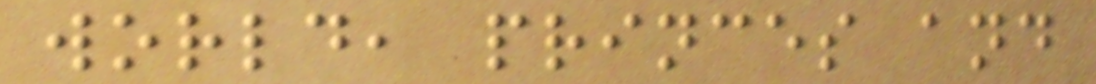world, princes and
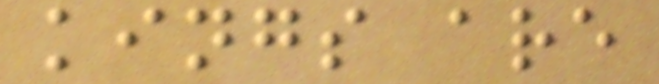kings are
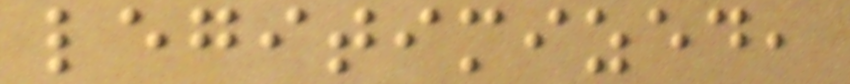legitimized,
